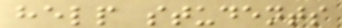help students
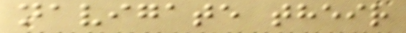navigate their
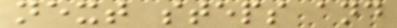next steps and
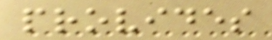provides
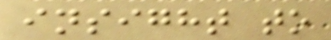insight to
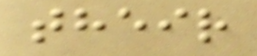their
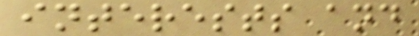interests and
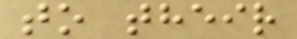to their
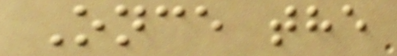Once the
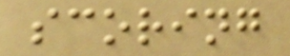scoring
